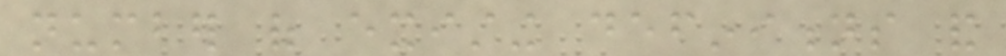number of existing definitions and
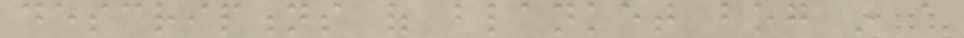descriptions of blanket bog in a
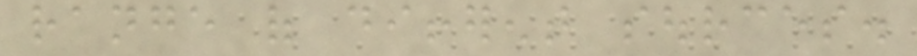range of different sources.
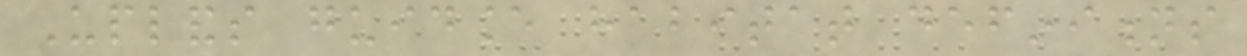Uplands guidance habitat definitions
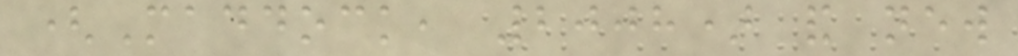(Maddock, 2008) and new
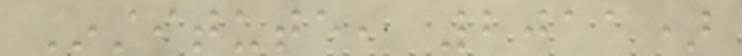Institute, 2011)
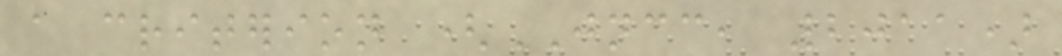a criterion (JNCC, 2011)
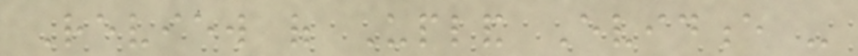Review of Upland Evidence -
